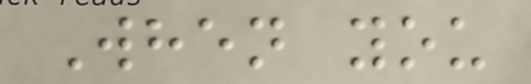When you
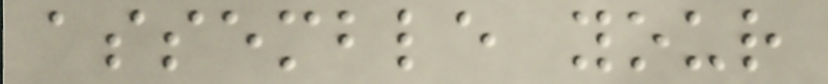assemble your
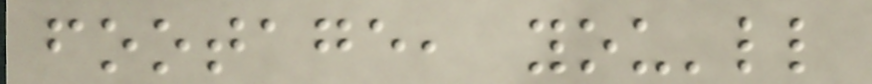footage, you'll
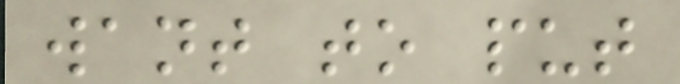want to put
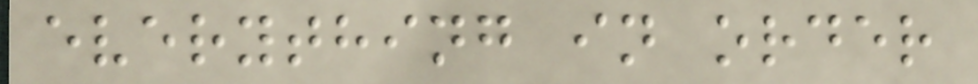everything in order
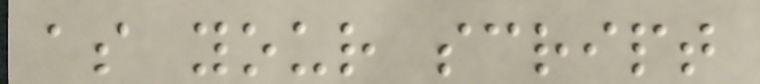as your script
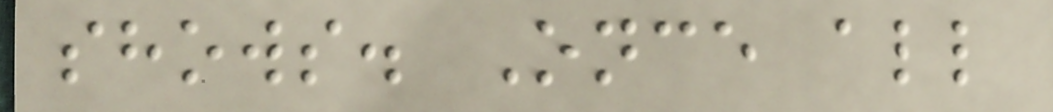shows. Once all
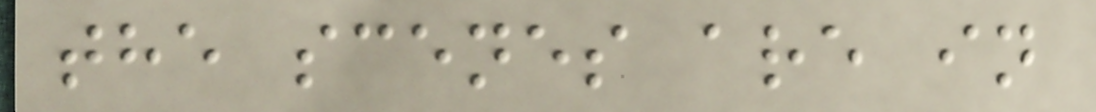the scenes are in
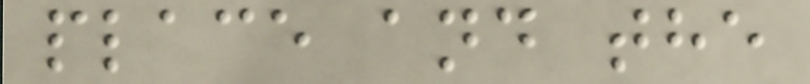place and the
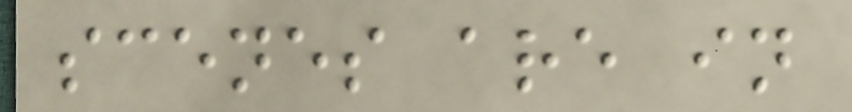scenes are in
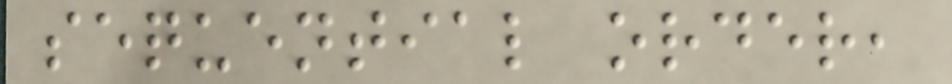sequential order,
